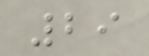29
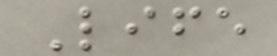Life
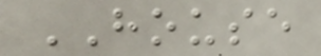HOUSE
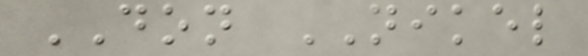DON NIKEL
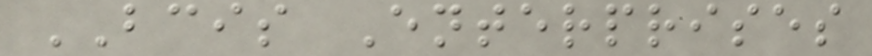BCIS Enterprises
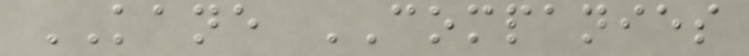KANE COMPANIES
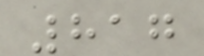817
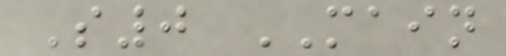S0 MAIN
